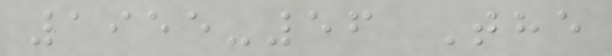1955-56 The
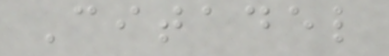Citadel
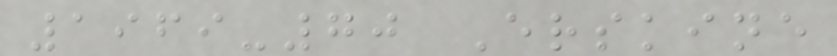1969-70 Erskine
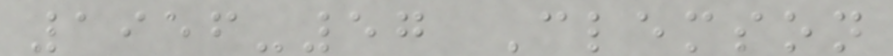1956-57 Clemson
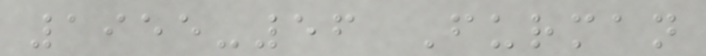1955-56 Furman
